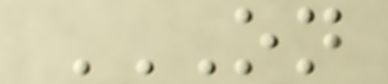ON
